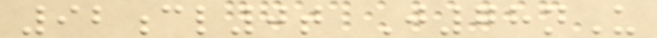92cl0t J78nU
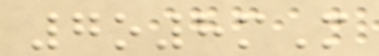7o8mM
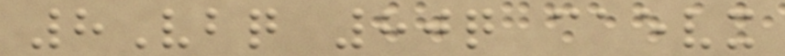8Vbq 80q caevx
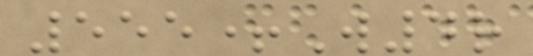555+W4r
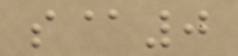s@0
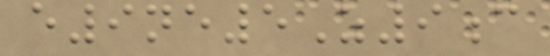e9ne5Z9c
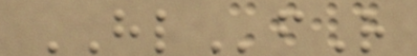HLfR
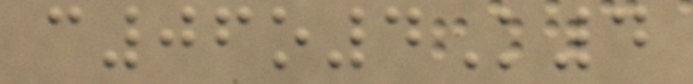c06o4K4
